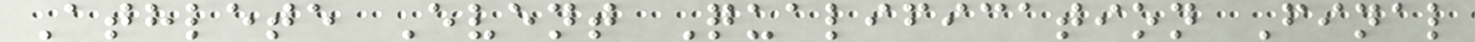Athlete Event Qualification Final
